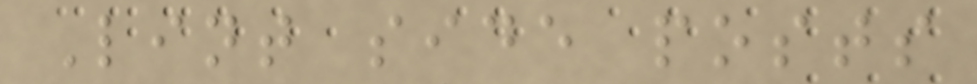Lint side posts
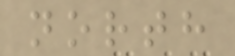north
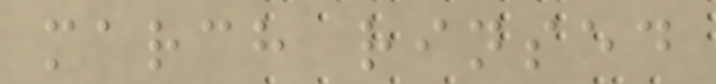march rinsed
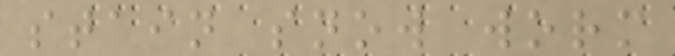stain snow worm
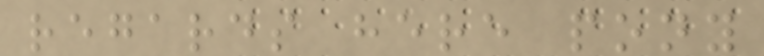regards here pony
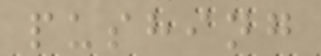pushing
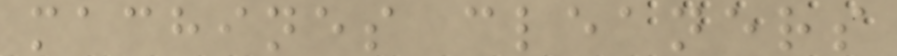machines cleaners
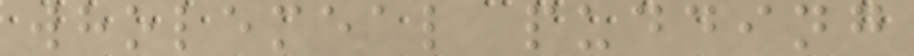wholemeal pudding
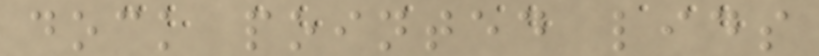dock pointed lids
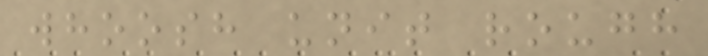whoosh unit rough
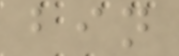bin
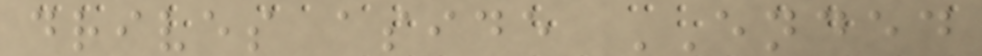drives aside ENDED
